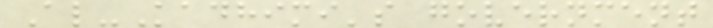Al-Kadhimi's government
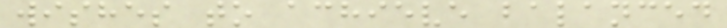wishes to achieve balanced
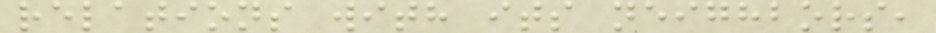relations with its neighbors,
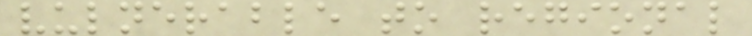vulnerable to regional
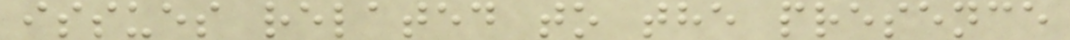issues related to the presence
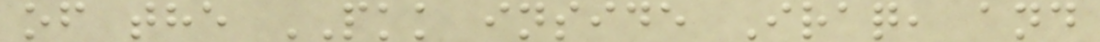of the PKK inside Iraq, and
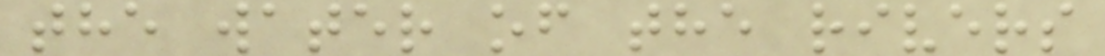the water of the rivers
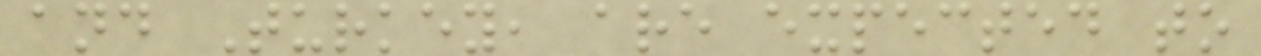and Turkey, are expected to
